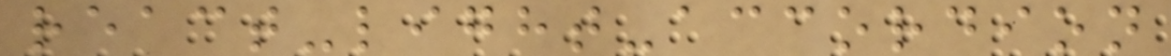react-light-accordion
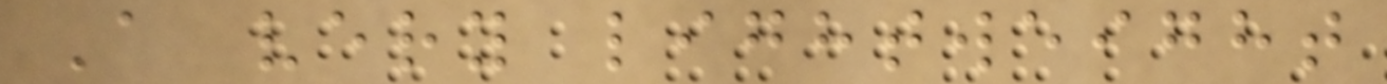A very lightweight
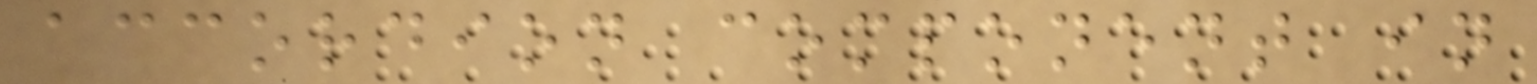accordion component in
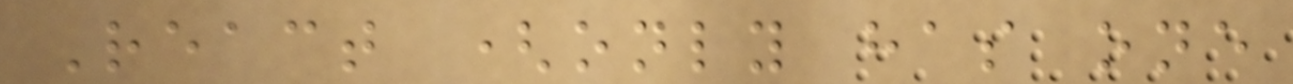React (only has one
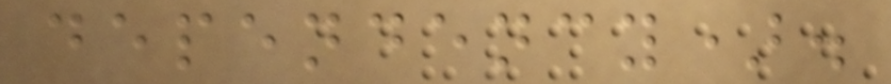dependency).
